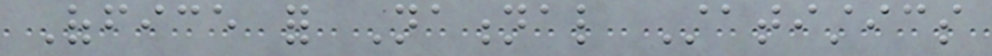Office for National Statistics
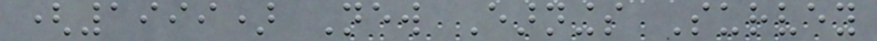(1999) New Earnings Survey
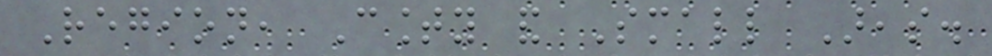Region, County and Small Areas.
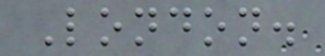London.
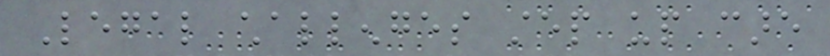Legal challenges step up care
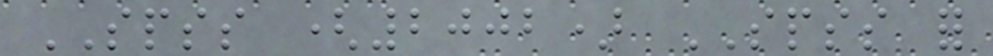SPSS (2002) SPSS for
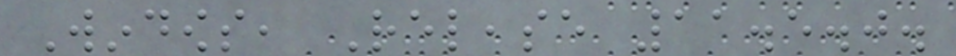Windows, Release 11.5.0.
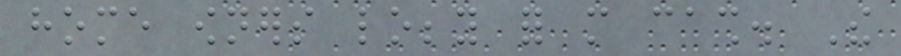home owners lobby for more cash. The
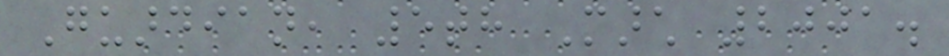Guardian, 5th March 2001.
